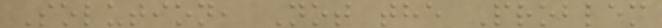Solution, Not the Problem
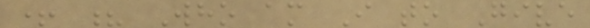+ ? Who am I to Give
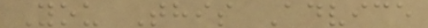You This Advice
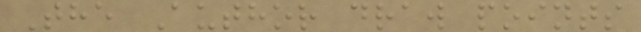The Author draw points
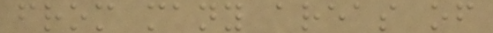from many areas of
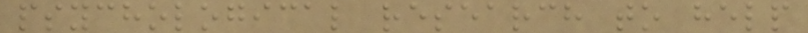psychological research to help
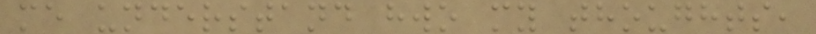me understand hwo my thoughts,
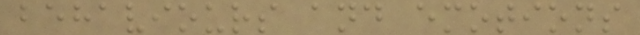behaviours and emotions
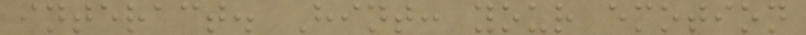interact. Hint: your emotion
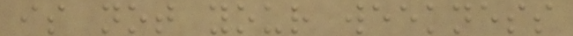is not your weekness
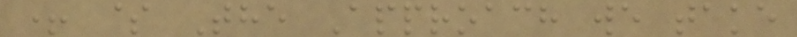+ $ The Approach we take
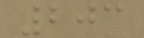203
